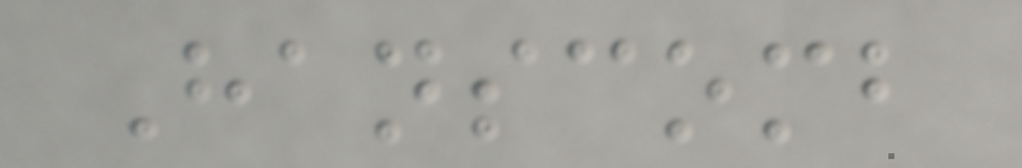Hanscomb
